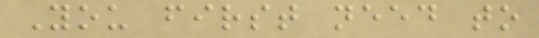You first need to
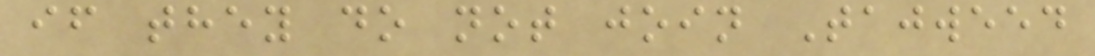if they do not join Tajweed
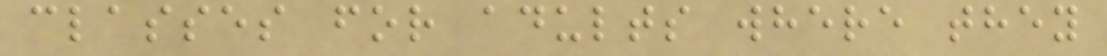classes for adults where they
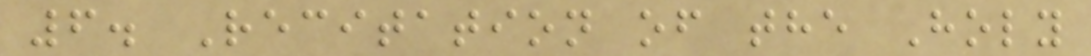6. Recitation of the Holy
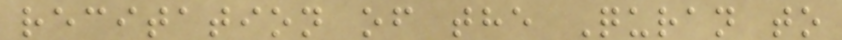recitation of the Quran to
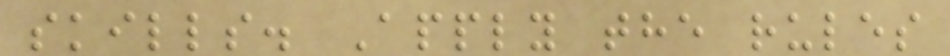skills. Apply the rules
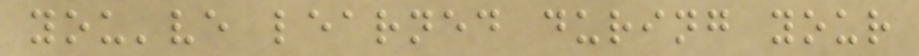you've learned during your
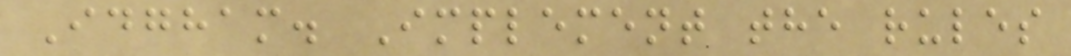Idgham. Implement the rules
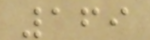169
